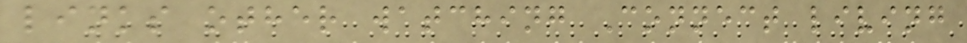links other watching Connect living
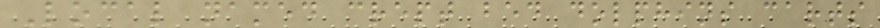Local named crept bed dolphins carts
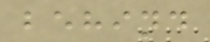behind
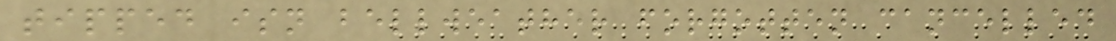tipped isn bellweather forgotten cancelled
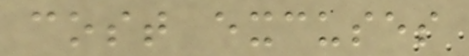cost excuses
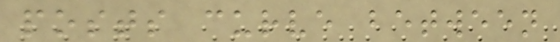posts curve between
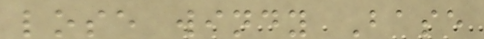lose windy Base
